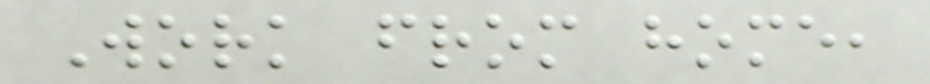Work from home,
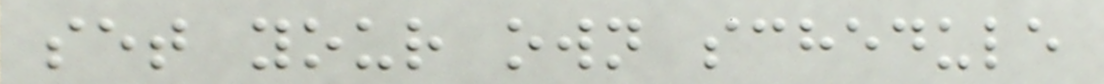set your own schedule
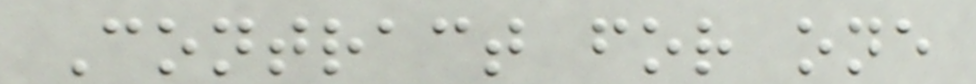Contract for one
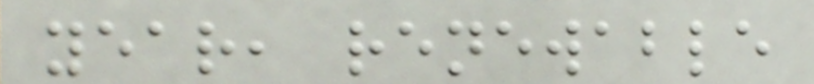year, renewable
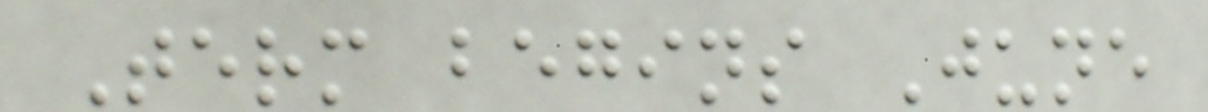Term begins June
